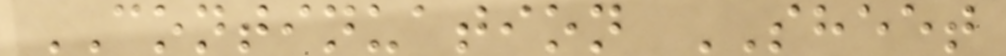CONTINUATION SHEET
